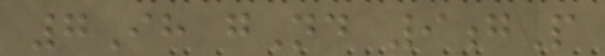7Ih gNd 9gP
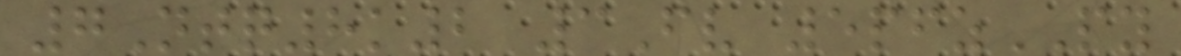7Ntq8k2 3Fv 5pfzPY
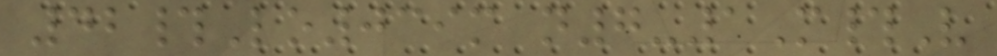42#Lo039m n7-1M#V
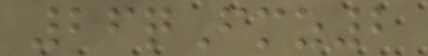26qFmz2
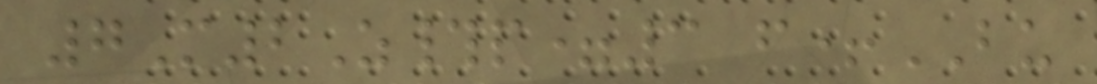7M2Z#p=3 f+BU
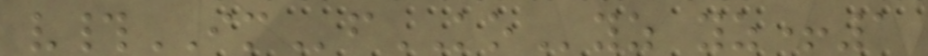v#IMfKOyz yz+1
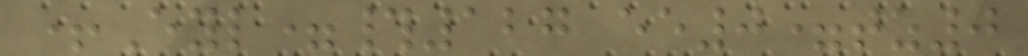+Eyl=#127 ee0=tz0
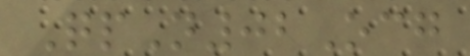QpN02Ocg
